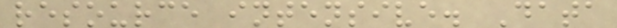resource intensive. Data
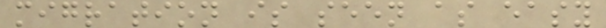migration is seen as easy
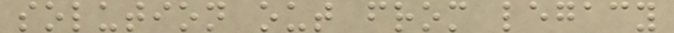solution out from legacy
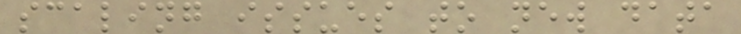scaling issues to new data
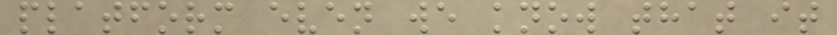platform even we know that it
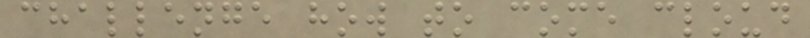challenge how to come cloud
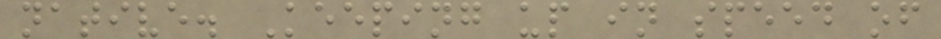native. Keeping up in speed of
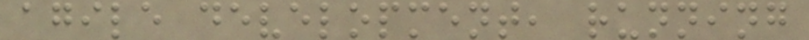agile development, running
